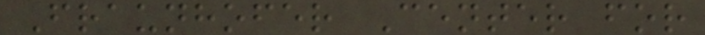Fraunhofer Center for
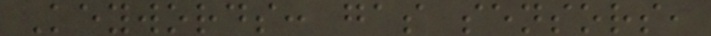Keywords: gas sensors,
